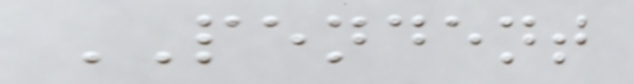PENDENT
